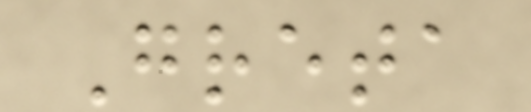Greta
